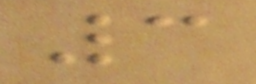3
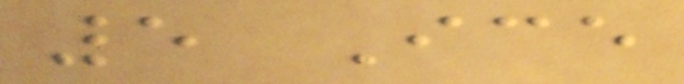5 Ice
